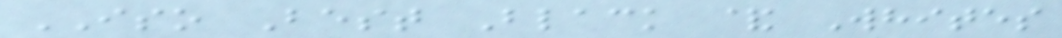ISO Best Black & Whites
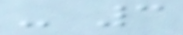- 3
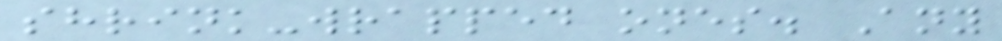shrink-wrapped ones. Any
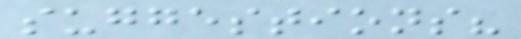suggestions?
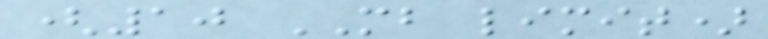(10 MB limit)
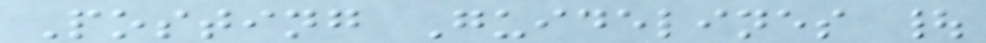Posting Guidelines |
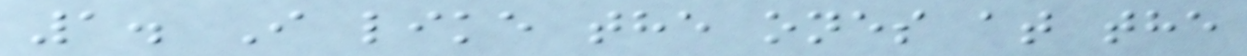1. I like the ones at the
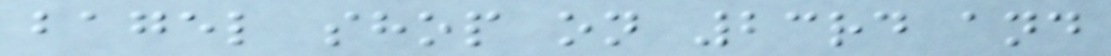bagel shop on 23rd and
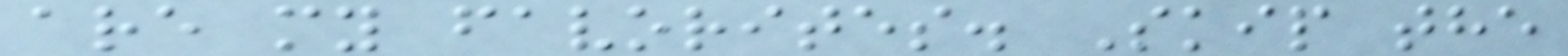are my favorites. Skip the
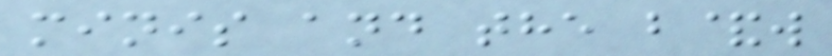minis and the b&w
